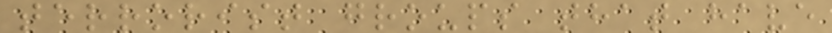terrorist groups that have
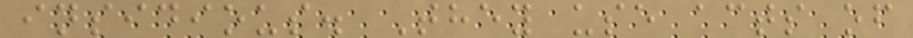insidious. They use acts of
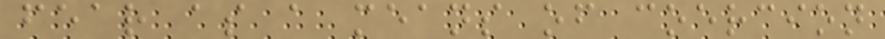fear as a means of coercion
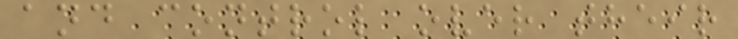and control over their
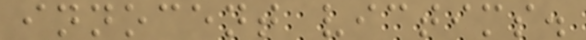innocent victims.
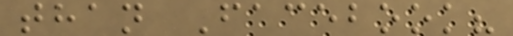than Facebook?
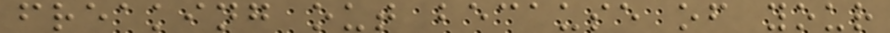freaking out because of your
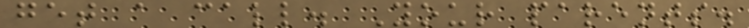get a call. Your parents.
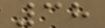38
